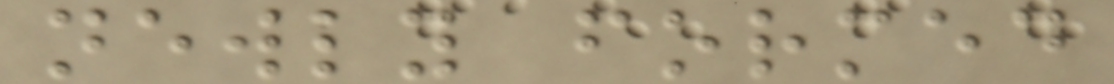newly formed
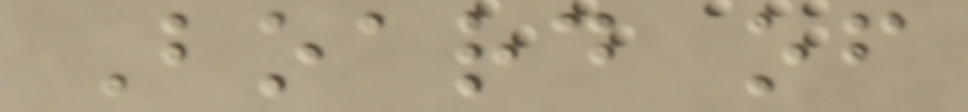Board of
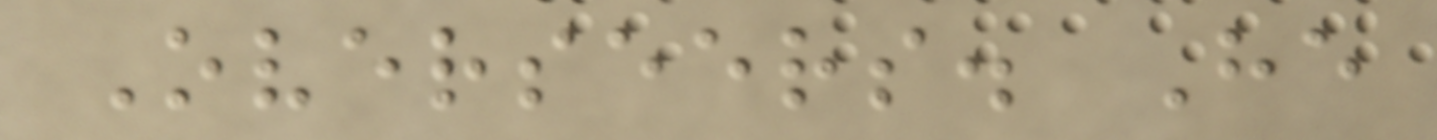Overseers. He
